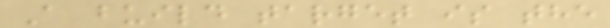A build target is the
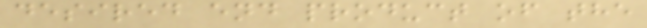desired end product of the
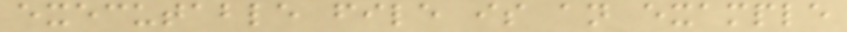executable file is an example
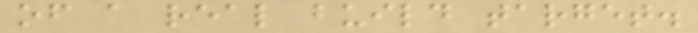of a real build target.
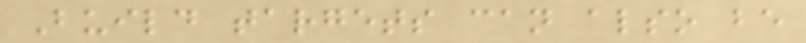Build targets can also be
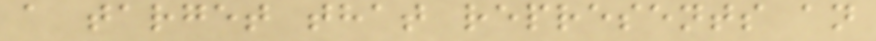a target that represents an
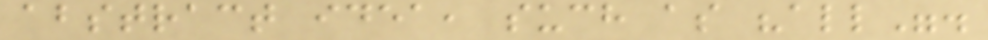abstract idea, such as "all".
